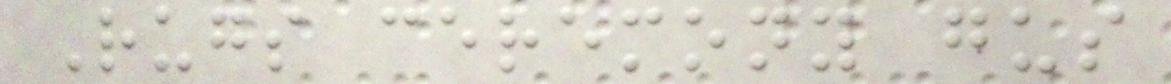Rugs ceremony gus
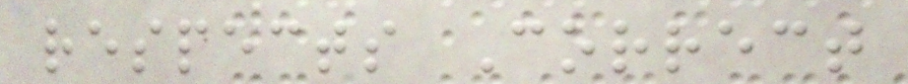respects Correct
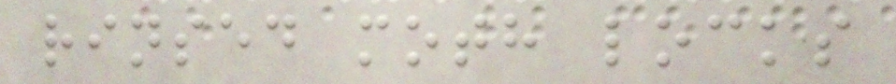rinsed moth locks
